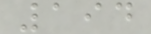194
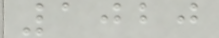1020
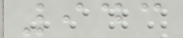943
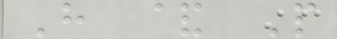H & P
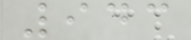943
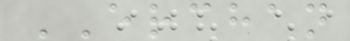ERCHAN
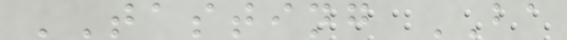TASTING BA
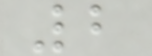2
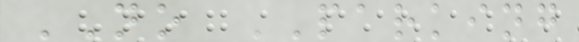NO PARKING
